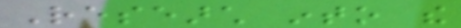Research into the
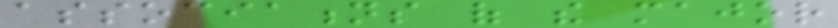associations of the major
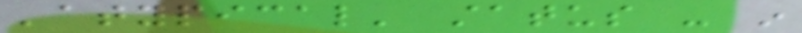'atypical' status - in
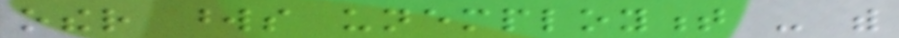other words unemployment - with
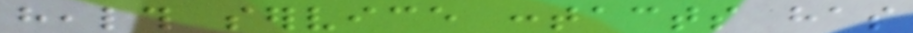health service contacts has
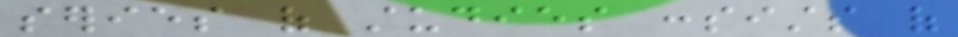series of studies consists of
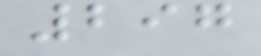297
